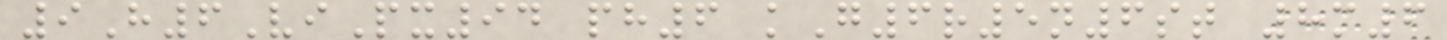9H6ViPx94 ph6 kG6r5n6st 8m6
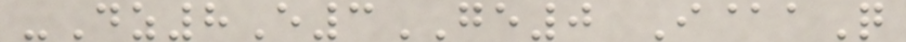-Dz8E3GE0 I@aQ
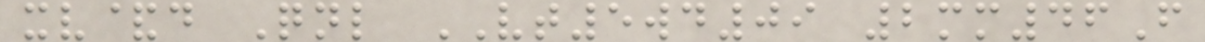xv&d Qnl VT5wd09 2mm46F
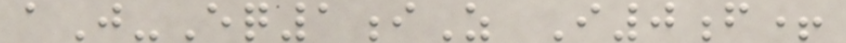aJ-Eq1iZ I0f+
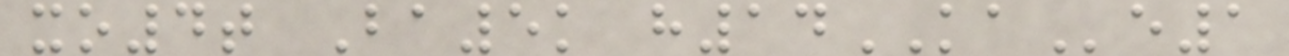xo4t Ba5k h14KAe1
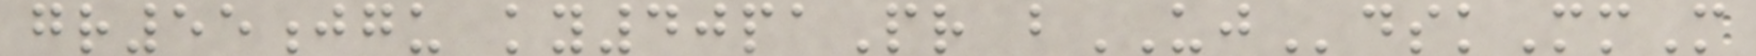gr55jgu ky40paPr bUJdskMmM
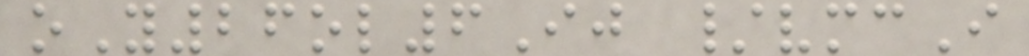oY26ol6Ij /vmcI
